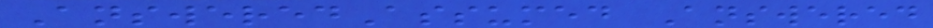AnsweredAssumed Answered
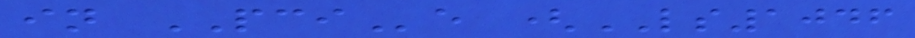in PCIe (LS1046
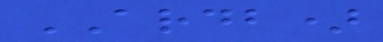ARDB)
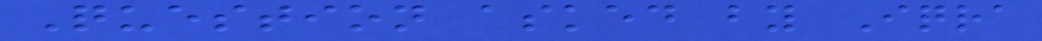Question asked by Iqra
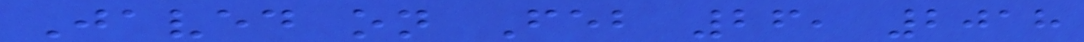Javed on Feb 26, 2018
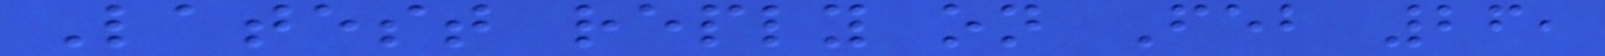Latest reply on Feb 26,
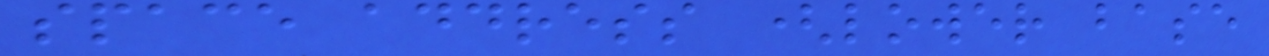space address (lower base
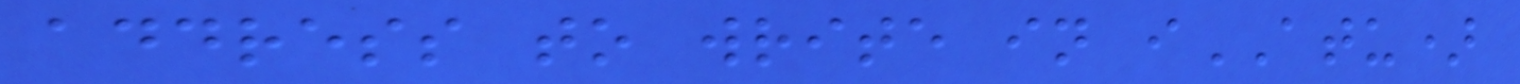address to write in iATU)
